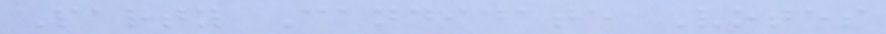Party Candidate Votes
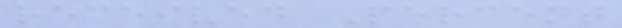received Percent
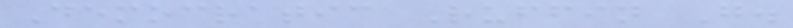Democratic Ruffin G.
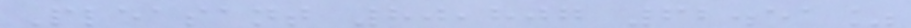Pleasant 80,807 62.51%
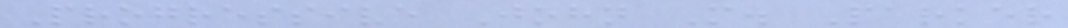Progressive John M. Parker
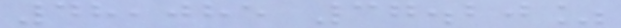48,085 37.20%
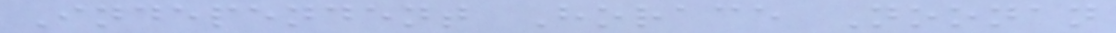Independent Horace Noonan
